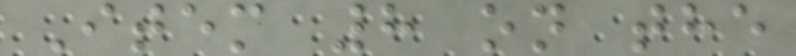Item 8 on the
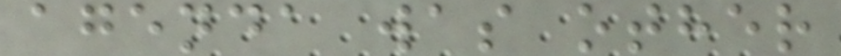agenda was other
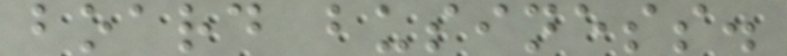board business.
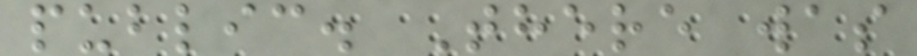public. There was
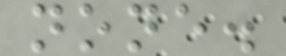none.
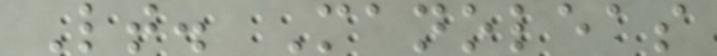Lt. Manoleas
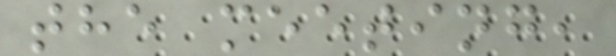the meeting,
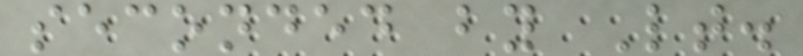seconded by Lt.
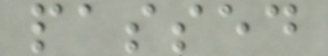passed
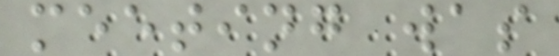meeting was
